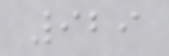929
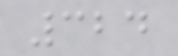324
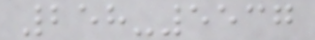258-5537
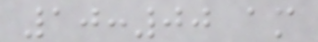10:00 am
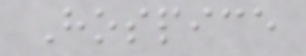Hospice
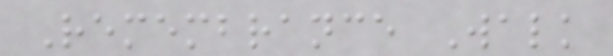Remembrance Walk
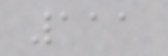111
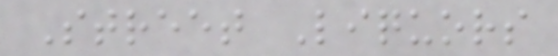Street Liquors
